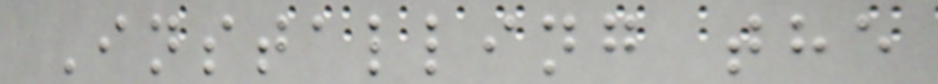Installing the
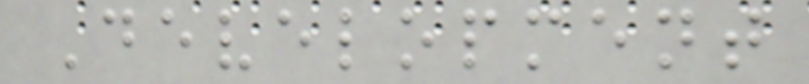Development
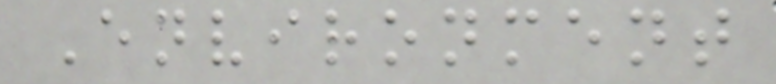Environment
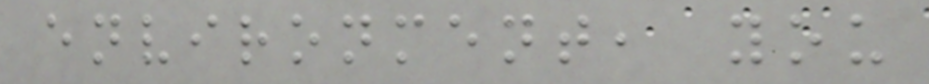environment, you
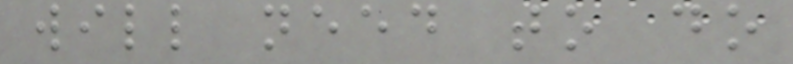will need to do
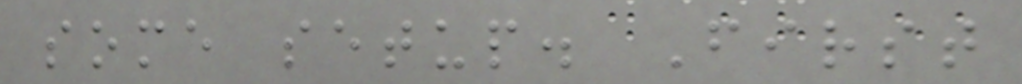some setup. First
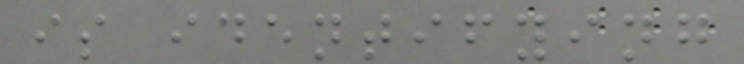is identifying
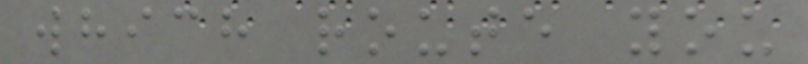which route you
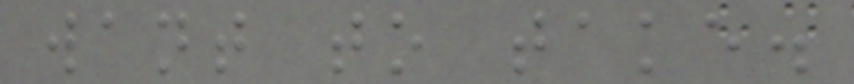want to take.
